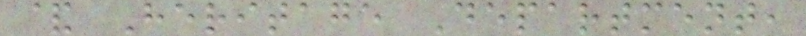& Heritage Department,
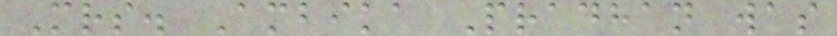Mrs. Ambika Pradhan was
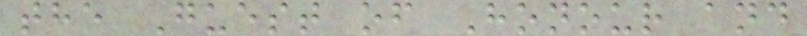the Guest of Honour and
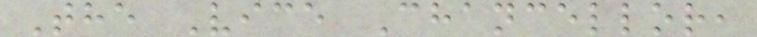The Vice Chancellor,
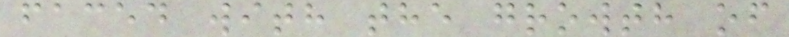faced with the growth of
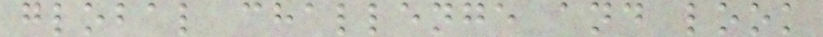global challenge and look
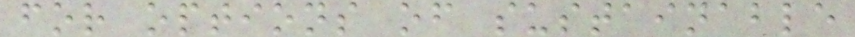for options of sustainable
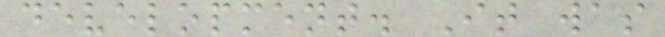development. It was
